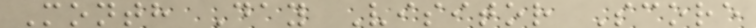Month Day Visitor Score
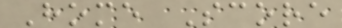Home Score
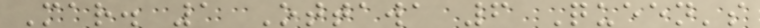Mar. 1 Ottawa 6 Queen's
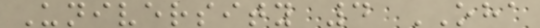University 4 OHA
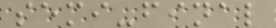semi-final
